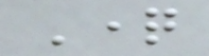Question
